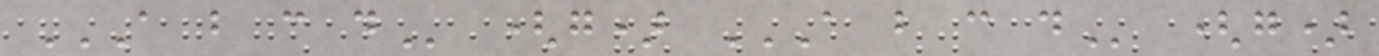A B C D (g) A B C D (g)
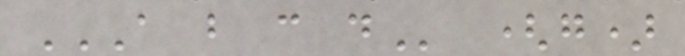A B C D (g)
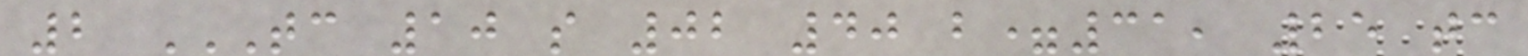2 TC 10 S 02 40 B=31, 25 TC
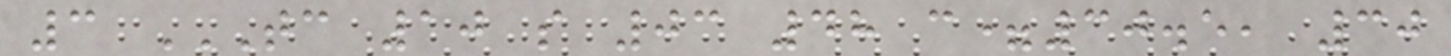3 TC 10 S 03 48 C=30.5, 30
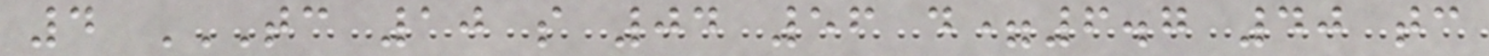4 TC 10 S 04 56 D=6.7 40 TC
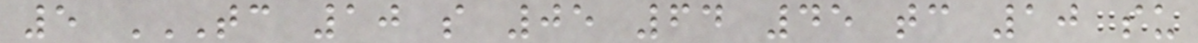5 TC 10 S 05 64 45 TC 10 SU
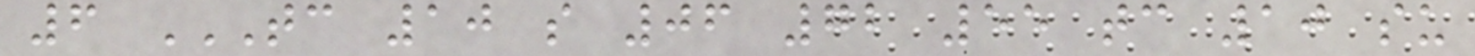6 TC 10 S 06 72 55 TC 10 SU
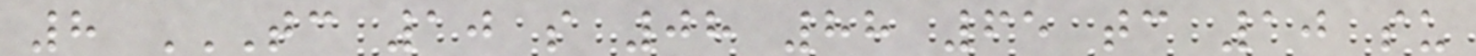8 TC 10 S 08 88 65 TC 10 SU
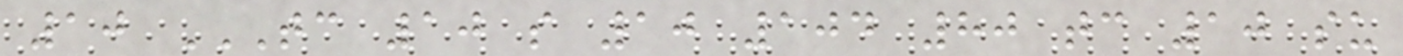10 TC 10 S 10 104 80 TC 10 SU
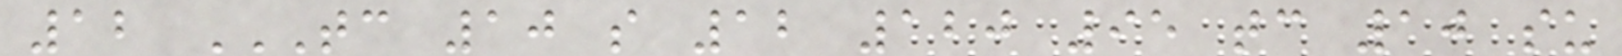12 TC 10 S 12 120 95 TC 10 SU
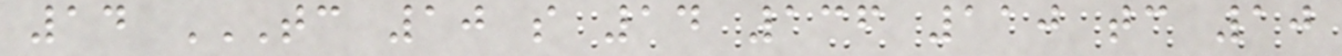14 TC 10 S 14 136 110 TC 10
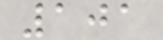101
